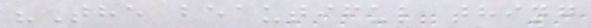"The beautiful thing
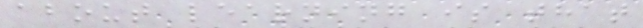about learning is that
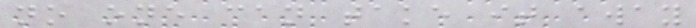no one can take it away
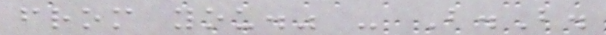from you." - B.B.
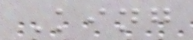King
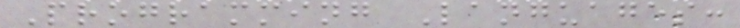Programming Languages:
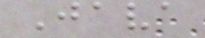Java
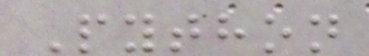Python
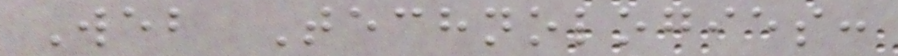Web Technologies:
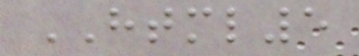HTML5
